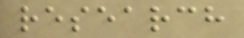research
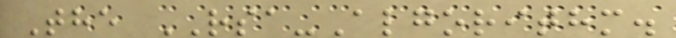The RSA-Algorithm.
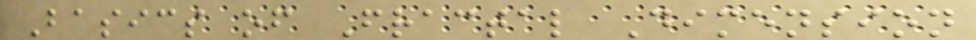Basics of Fractal Dimension
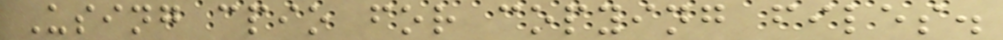Using cpio for copying files.
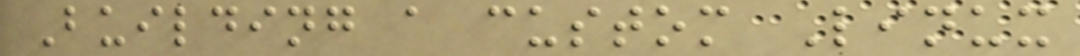Building a custom Linux
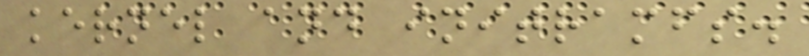kernel and initramfs.
